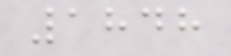1848
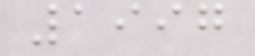1997
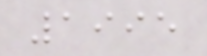1995
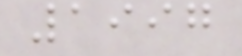1997
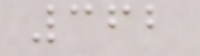362
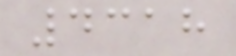4318
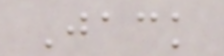Jack
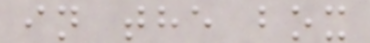in the box
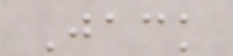Jack
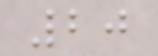20
